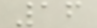16
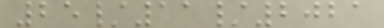25/11/2021
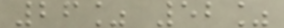26% 52%
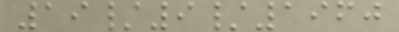19/9/1960
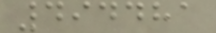494481
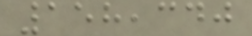158,340
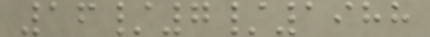16/7/1988
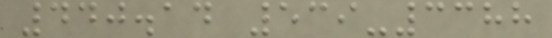440.14 539-3388
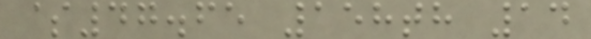$47.65 158th 14
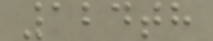124th
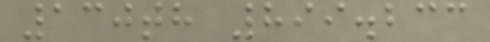130th 899.233
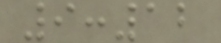9:12
